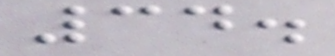34.
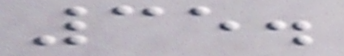35.
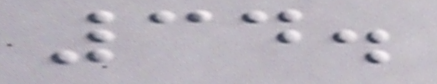34.
